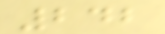242
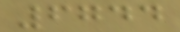6744
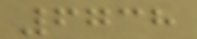6738
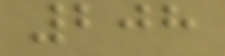208
